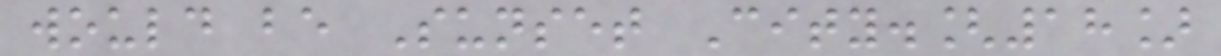would be Sunset City.[18]
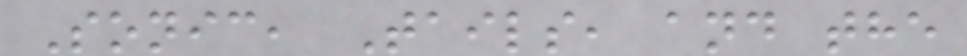Sonic, Tails, and the
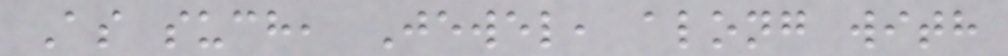As such, Jewel, along with
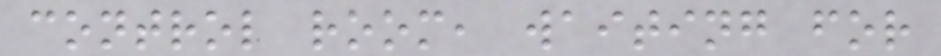control room, waiting for
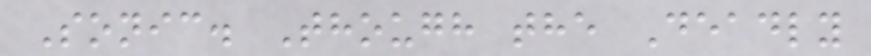Sonic. Though the Deadly
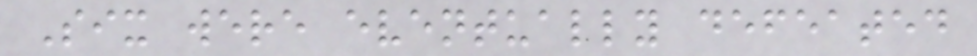Six were eventually defeated
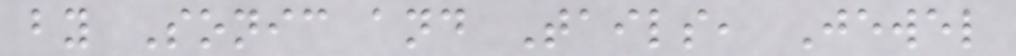by Sonic and Tails, Jewel
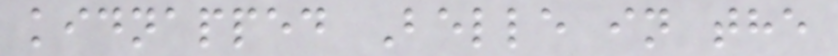kidnapped Belle in the
